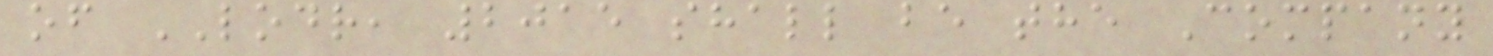of LODR, 2015 shall be the Company
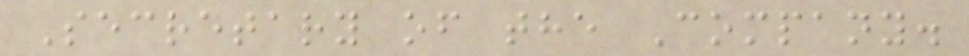Secretary of the Company.
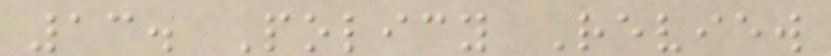13. Policy Review
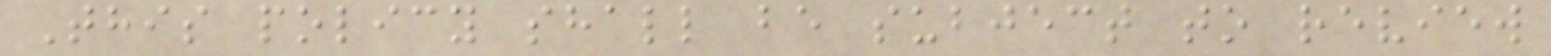This policy shall be subject to review
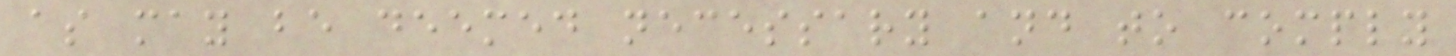as may be deemed necessary and to comply
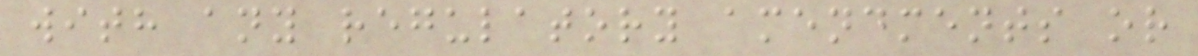with any regulatory amendments or
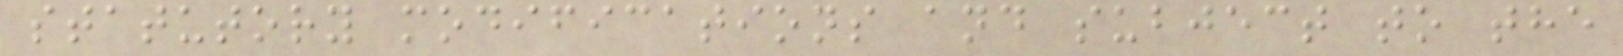statutory modifications and subject to the
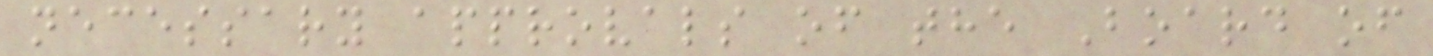necessary approvals of the Board of
